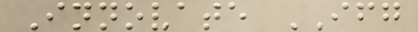Innovate IFG
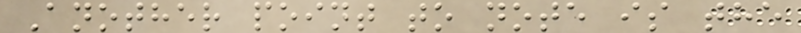Another point to note is the
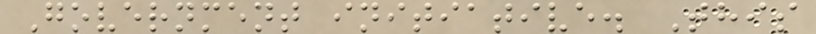Government initiative. This
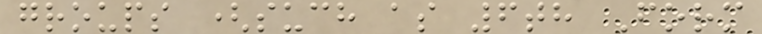groups (such as 6th Form
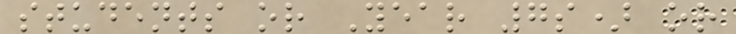students or Year 7s) or
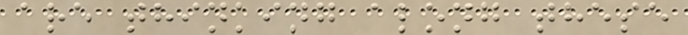are thinking along these
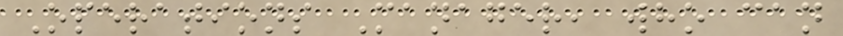Operations Manager, who can
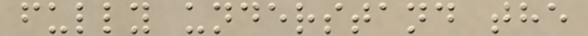fully understand the
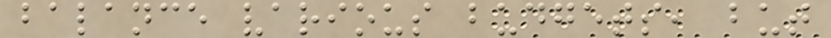balance various budgets, but
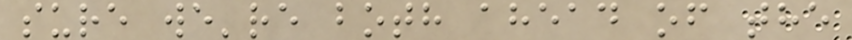sure we're both ahead of the
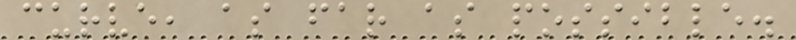curve, as far as possible.
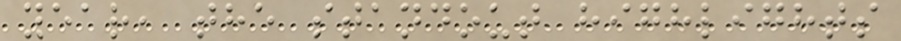year, the standout highlights
